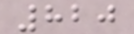820
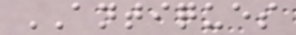ANTIQUES
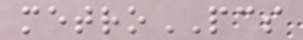metroPCS
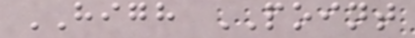HIGH POINT
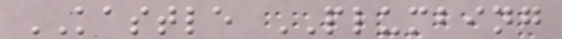KASTLE PLUMBING
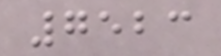7523
